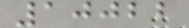10022
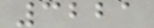3221
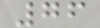76
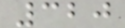320
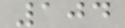104
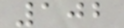102
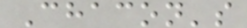Chacon's
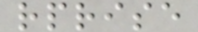rprise
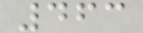463
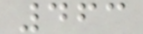463
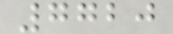7720
